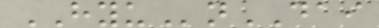HYUnDAI
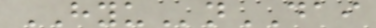HYUnDAI
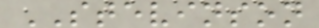STEVINSON
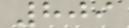809
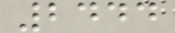2444
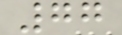77
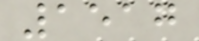1517
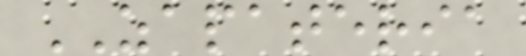ZAPATERIA
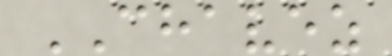CHAVEZ
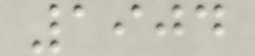1904
